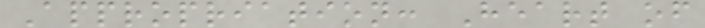Appropriation: Heart of
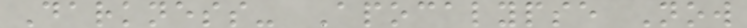Darkness- Apocalypse Now
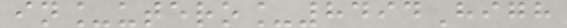in_utero_8494High
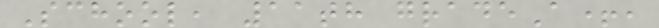School, 11th gradeA+,
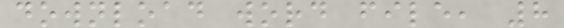download word file, 8
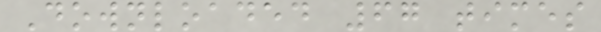Downloaded 67 times
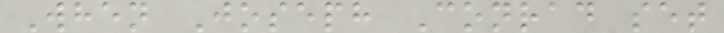When Joseph Conrad set
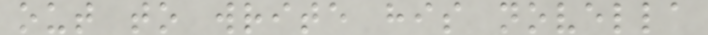out to write his novella
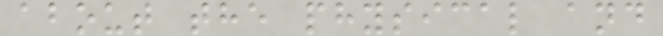about the physical and
